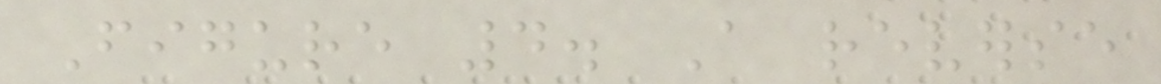Figure 4. A reverse
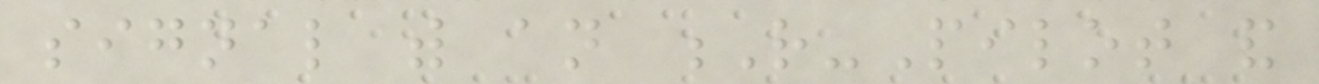signal with an R-Pilot and
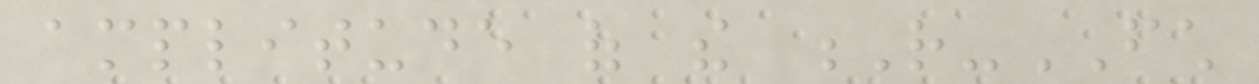amplitude of the R-FCH
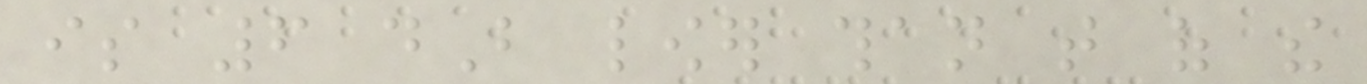is 6 dB lower than that of the
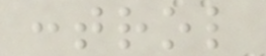control
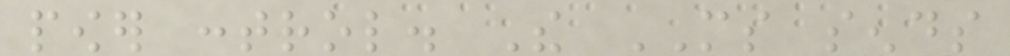power control. The MS sends
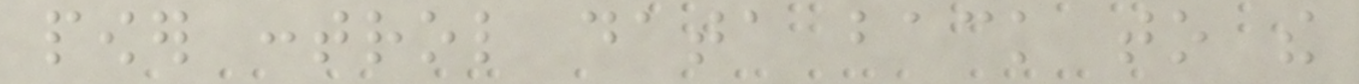power control data back to the
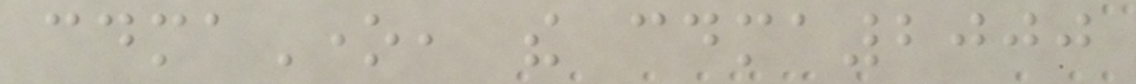cdmaOne, the cdma2000
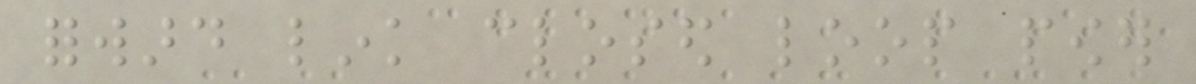forward link closed loop power
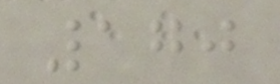170
